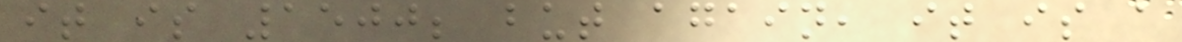it is 1500; but again, it is a
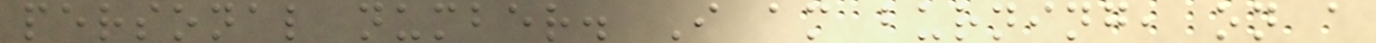personal number. I am burning, on a
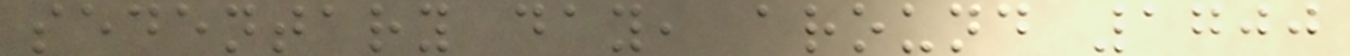sedentary day, around 1700
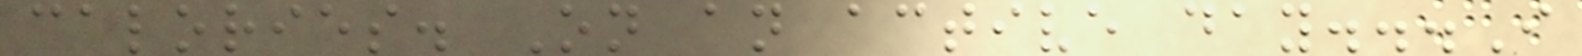calories. On an active day...I
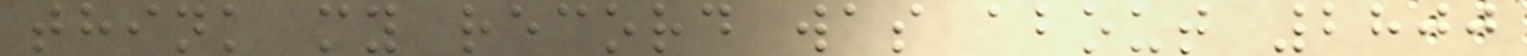think my record was about 2800
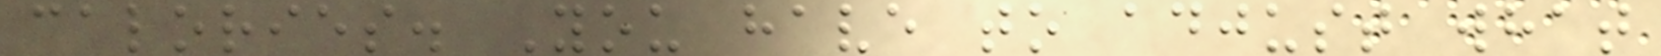calories. You have to adjust what
